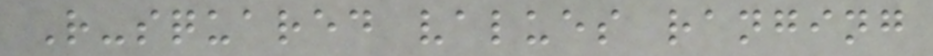R-squared values ranging
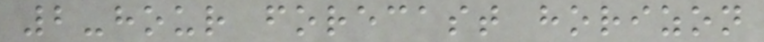2-hour forecast horizon
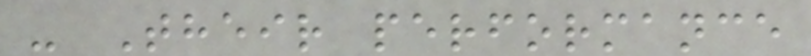- Their performance
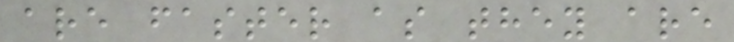are faster as they are
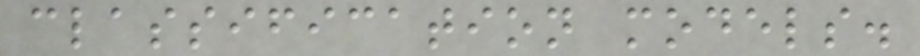classification models.
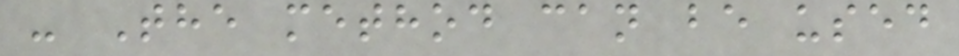- The method can be used
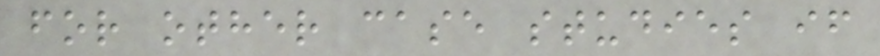for other case studies if
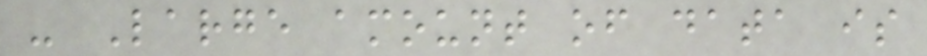- Large amount of data is
